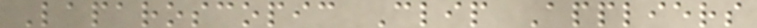Laparoscopic Clip Appliers
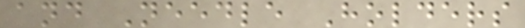and Needle Holders
